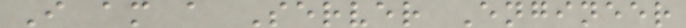I am a Server Engineer
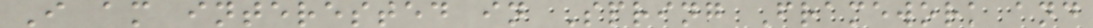I am interested in Spring Framework and
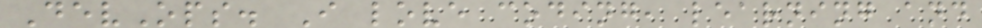DevOps. I love coding, learning and
